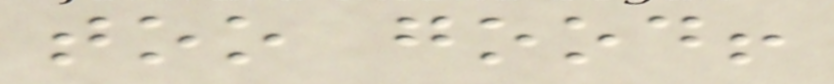too good!
